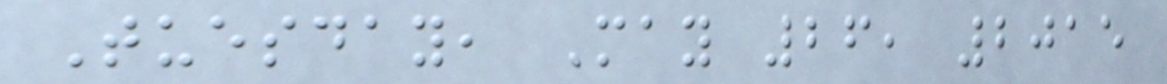Tuesday, May 26, 2015
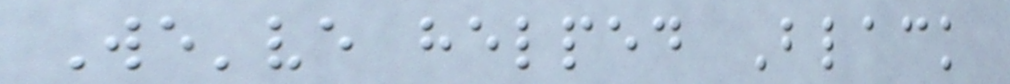We've helped Black
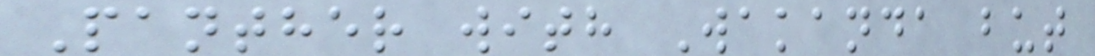Panther with Wakanda but
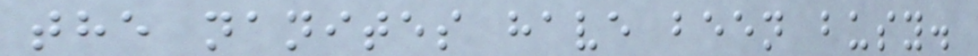the nanites have been busy.
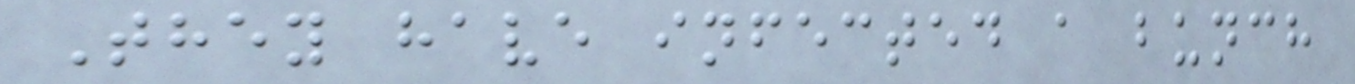They have infected a bunch
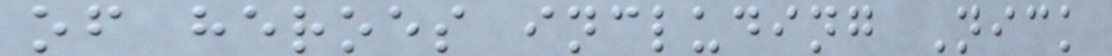of heroes including Nick
